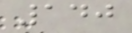140
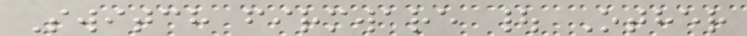Switch firmware | Other
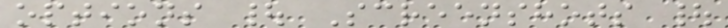options | Screenshots |
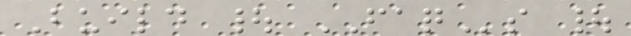Build | FAQs |
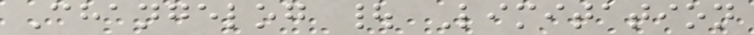Changelog | Limitation
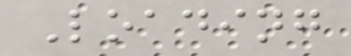Loading
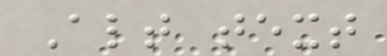Alt text
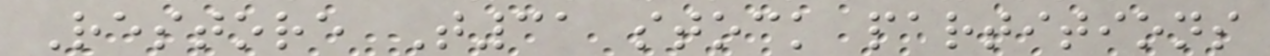Restore T31 stock partitions
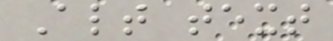Alt text
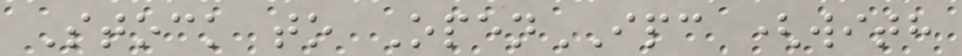Stock to OpenIPC (with
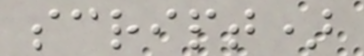script)
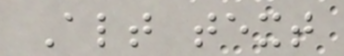Alt text
